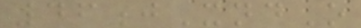46jXndO
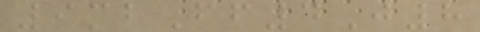9mbFf4J8
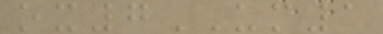ox7UM1
